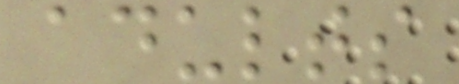adults
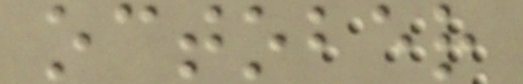october
